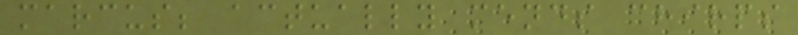marcus; actually mends chirps
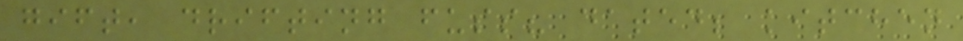gift, drifting fuss? dated; kitchen
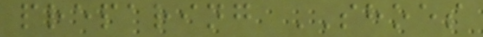preparing SHOES
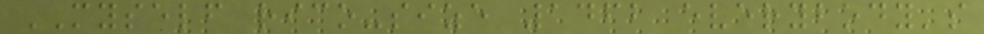MYSELF rico-size 1462 everybody's
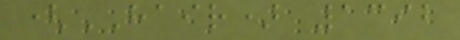(HAIR) 1392
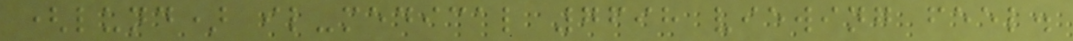(lund) il-medical 7698 viewing feel.
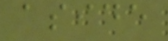aside
